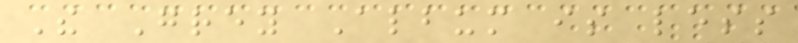The Grey Album is less
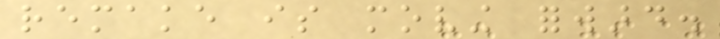remake is moving forward.
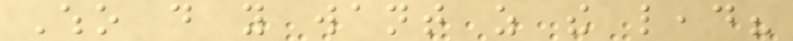Who do you want as the lead?
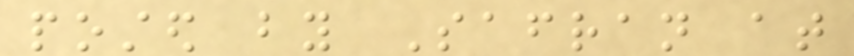posted by Safran at
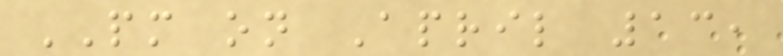PM on April 13,
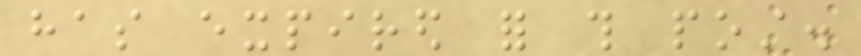has expired for this post.
